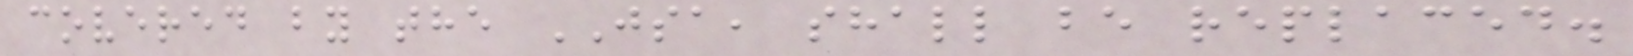covered by the JSA, shall be replaced.
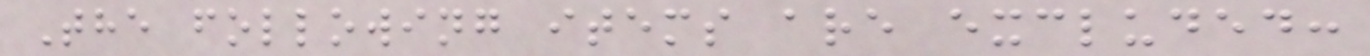The following items are excluded:
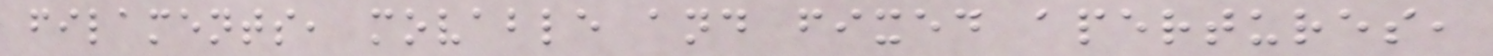filaments, movable and fixed apertures,
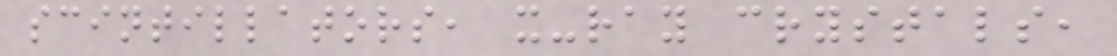scintillators, x-ray crystals,
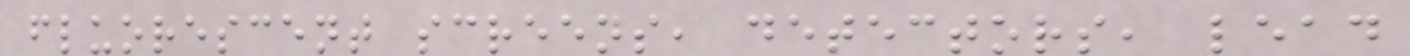fluorescent screens, detectors, lead
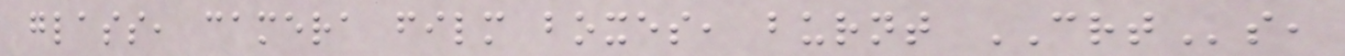glass, camera film boxes, burnt CRTs,
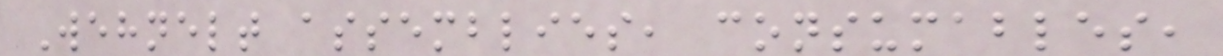Wehnelt assemblies, consumables,
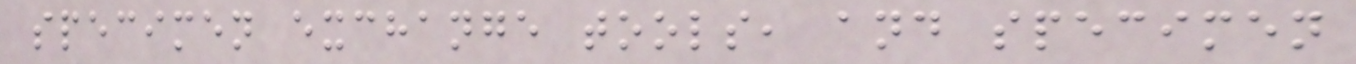specimen exchange tools, and specimen
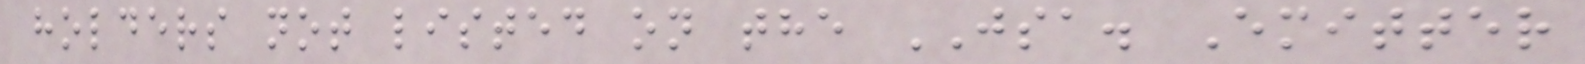holders not listed on the JSA. Emitter
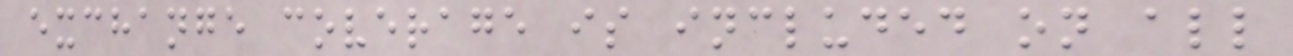exchange coverage is included on all
